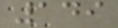149
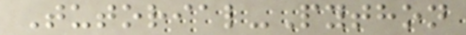Tutorial-Python
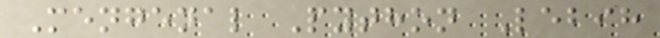Mengenal Python Lebih
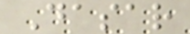Dasar
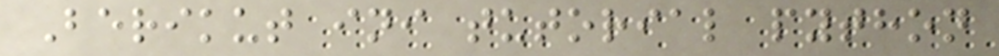Berikut ini tutorial python
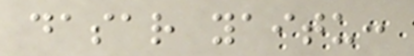dasar yaitu:
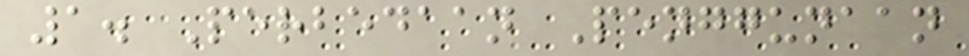1. Perbedaan Penggunaan
